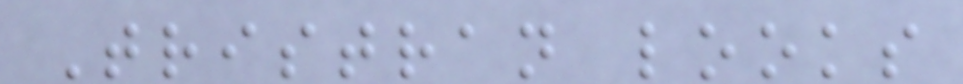Tristran looks
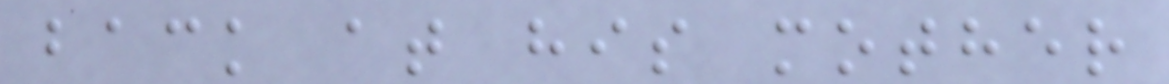back at his mother
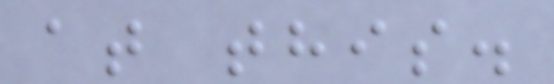at this.
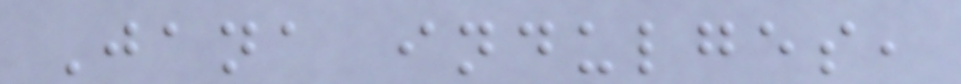Jana indulges,
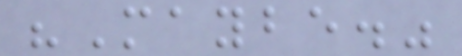"Maybe."
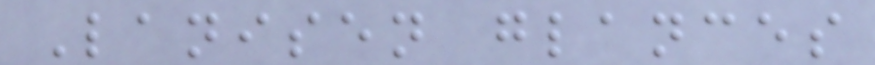Lanisen glances
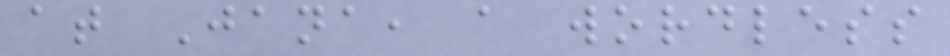at Jana, a wordless
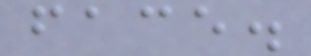face.
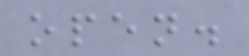open.
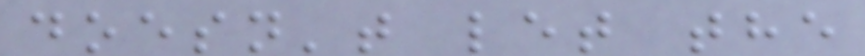doesn't let the
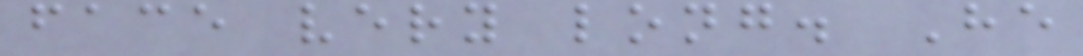face very long. He
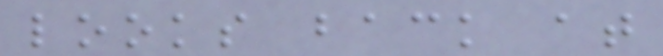looks back at
